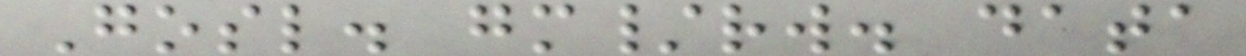Gosl. gm/rw. data
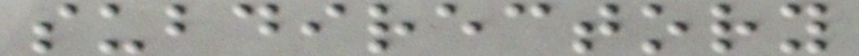subdirectory
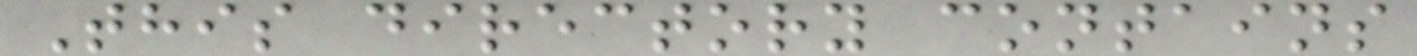This directory contains
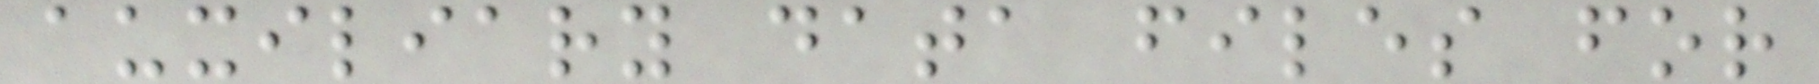auxiliary data files for
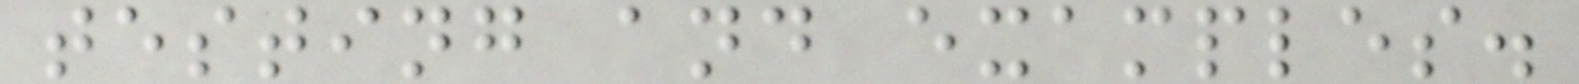testing and examples.
